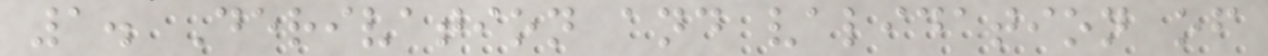1. Derivation and validation of
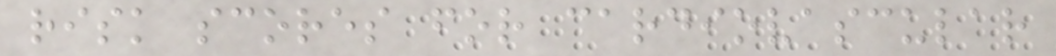risk scores for cardiovascular
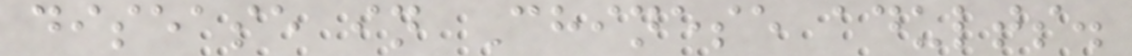disease in Chinese adults.
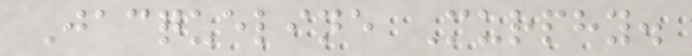Jacqueline Murphy.
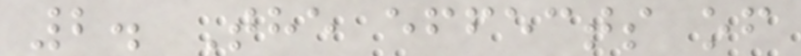2. The effects of
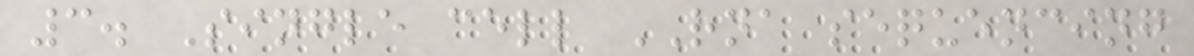3. Single cell RNA sequencing
